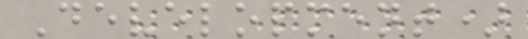Development)
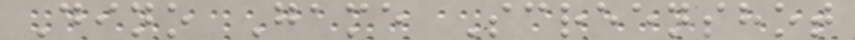Dino Game Screenshot
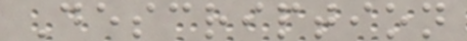Description
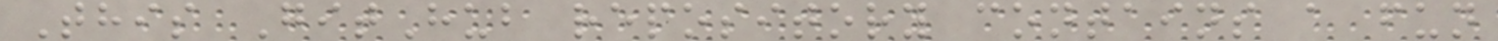This GitHub repository contains a fun
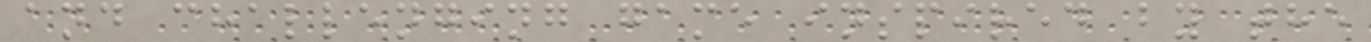and challenging game inspired by the
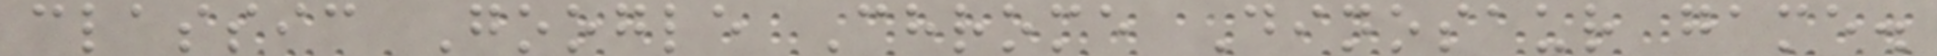classic Google Chrome Dinosaur game.
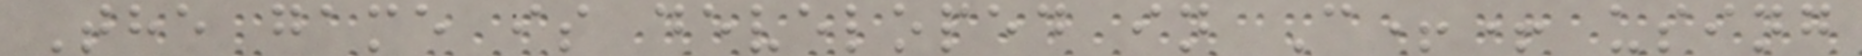The game is developed in C++ using
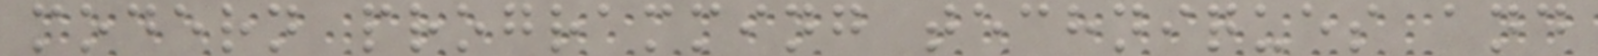modern programming techniques and
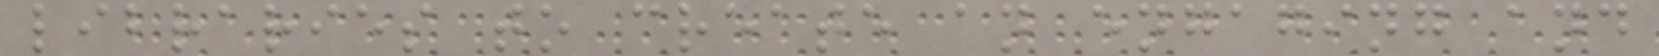libraries to create an engaging and
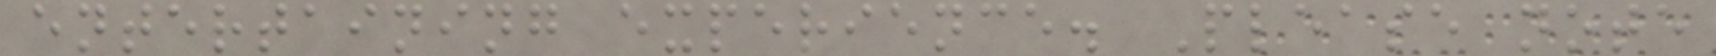entertaining experience. Please note
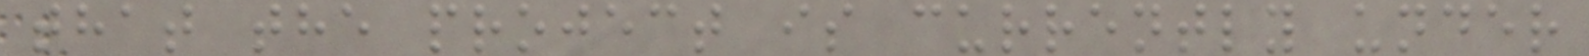that the project is currently under
